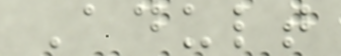Adult
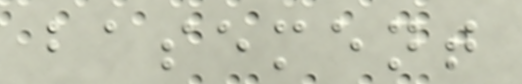basement
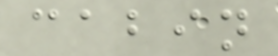cabin
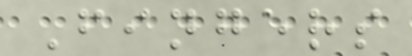Fingers
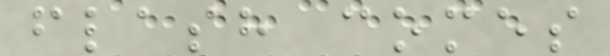flash comes
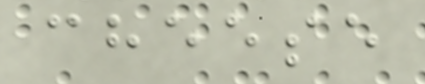cheese
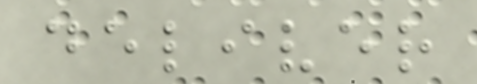deliver
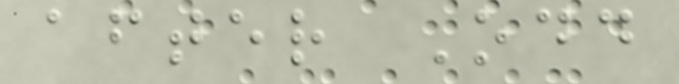after Odd
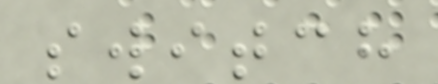switch
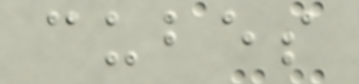cubes
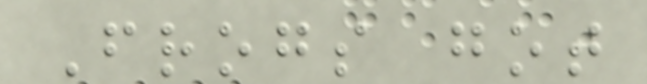Frogs got
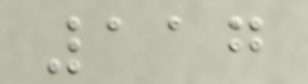117
